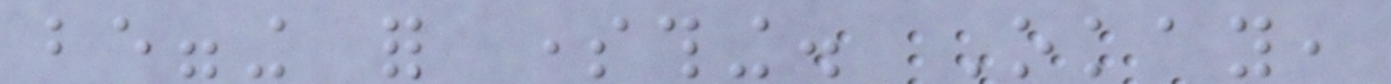begging for something. Okay,
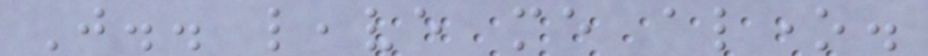Just.. leave me alone.
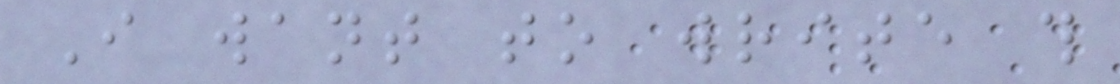I want to write this
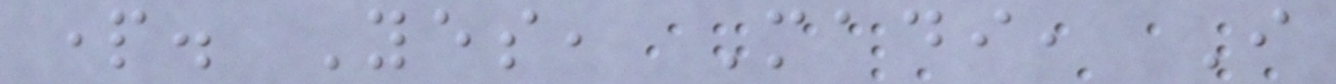part. Yes, Madi, I
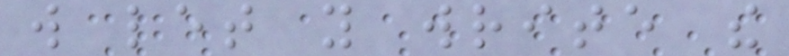will let you write the
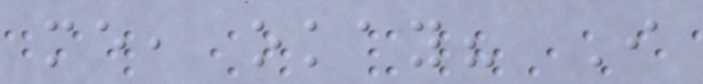me, okay? I
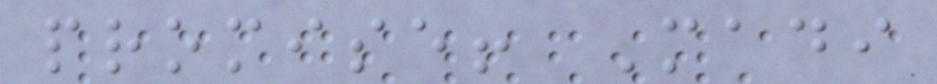promise! Madi
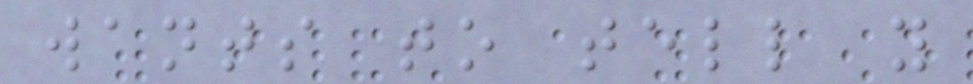wants to tell you
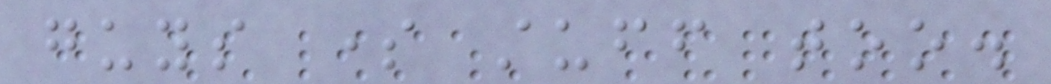guys some stuff too.
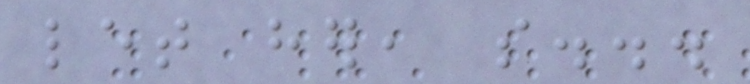let her, so...
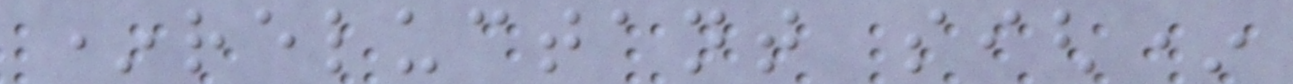*reluctant sigh*
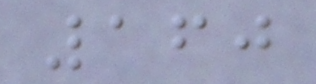160
